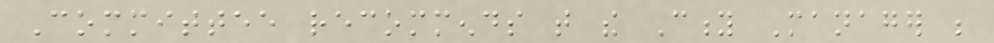Committee recommends that the City Manager be
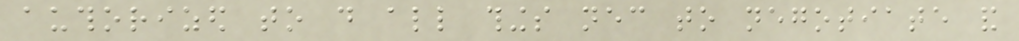authorized to do all things necessary to negotiate and
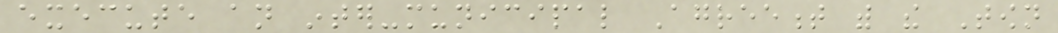execute an inter-municipal Agreement with the Town
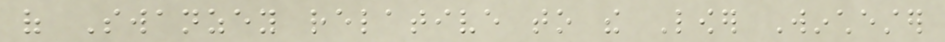of Swanzey relative to the Lower Winchester
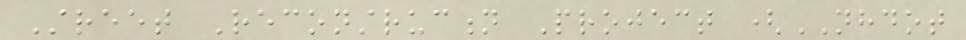Street Reconstruction Project (NHDOT
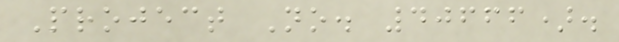Project No. 40666).
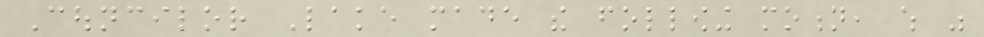Councilor Lake made the following motion, which was
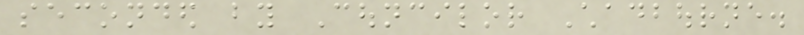seconded by Councilor Chadbourne.
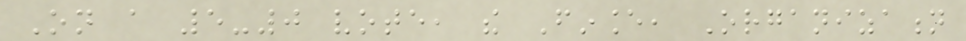On a 5-0 vote, the Finance, Organization
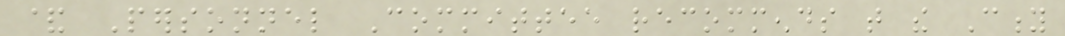& Personnel Committee recommends that the City
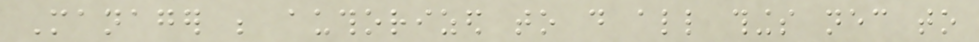Manager be authorized to do all things necessary to
